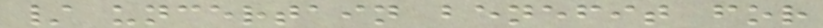/ uncertain benefit for
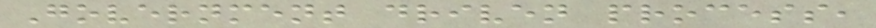Government driven process,
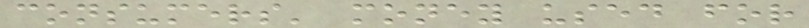consumers' money used for
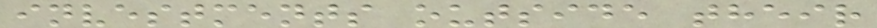investments outside their
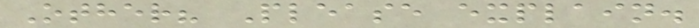Other? Please explain.
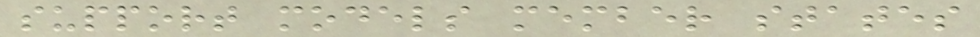support models member states
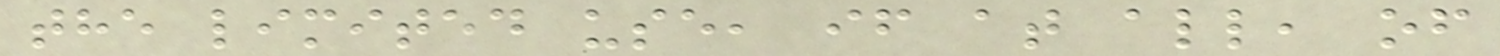the limited use, if at all, of
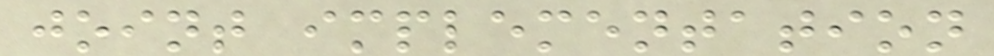joint implementation
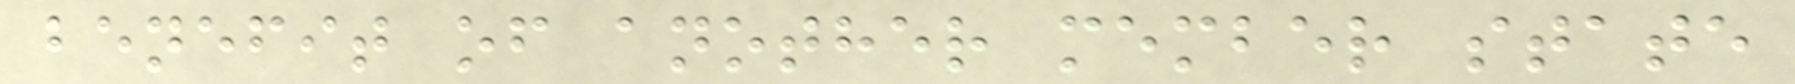benefit of another member state
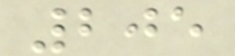205
